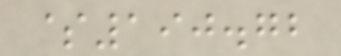$190.72
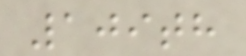109th
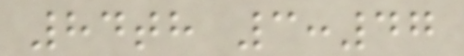84th 3:47
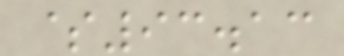$93.13
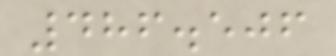486.506
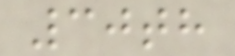30th
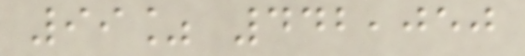99% 442,050
